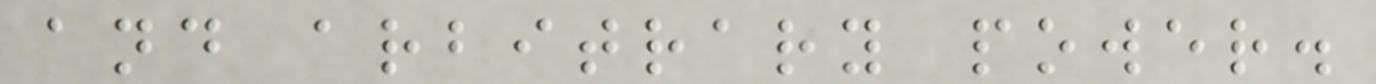and arbitrary power.
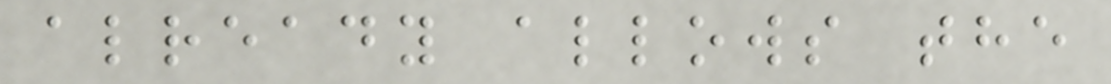already allows the
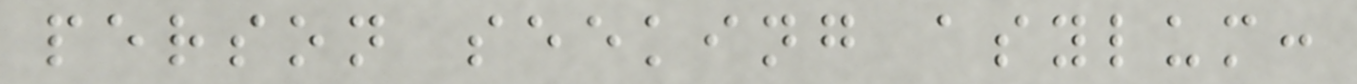person seeking asylum:
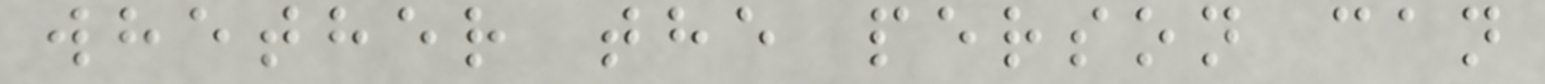whether the person can
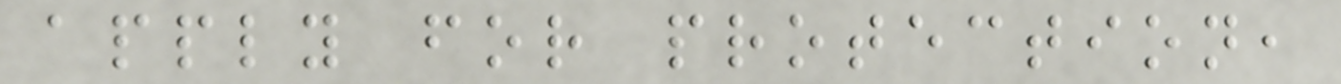apply for protection,
